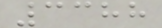3388
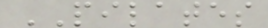PILATES
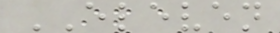ELEVEN
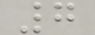7
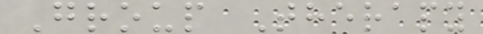Group Therapy
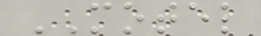MOTEL
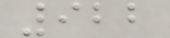922
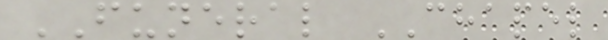FUNERAL CHAPEL
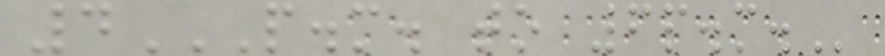4P.M. TO 6P.M.
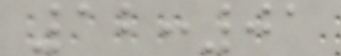12:01
